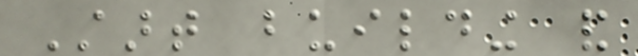Start building and
